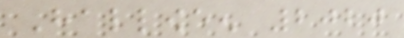Halloween 2020
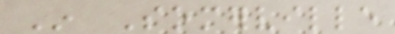In Somerville
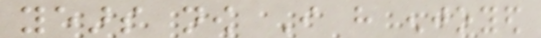years now I have enjoyed
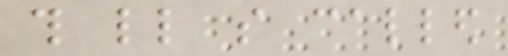this little so called
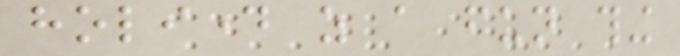holiday as a fun thing
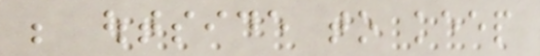be outside to keep
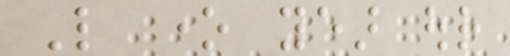Like one year our
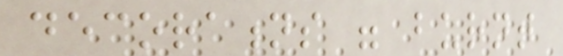decorations were burnt
